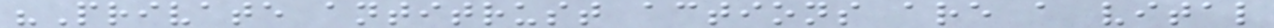"Private antitrust actions are a vital
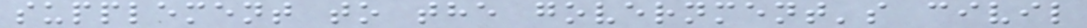supplement to the government's civil
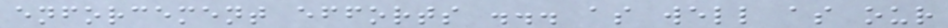enforcement efforts ... as well as our
